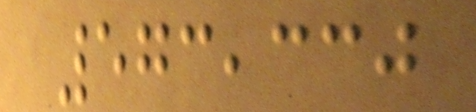573,330
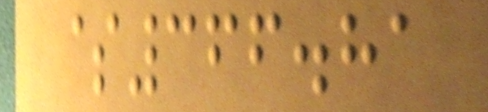$366.81
